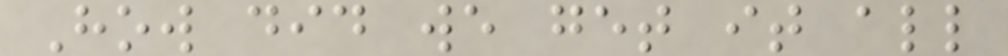How did we get it all
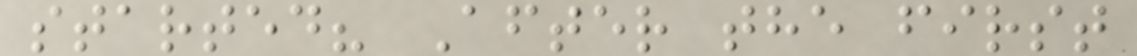started? After the first
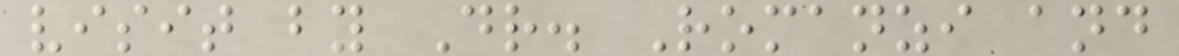visit by Dr. Romanzi and
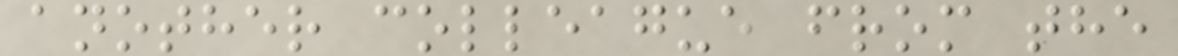another colleague from the
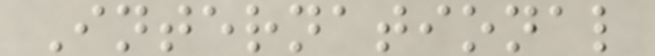International
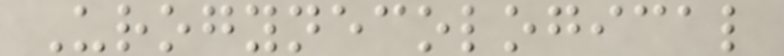Urogynecological
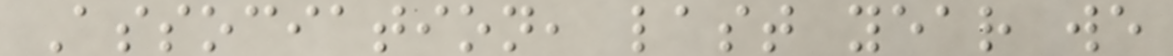Association, last year we
